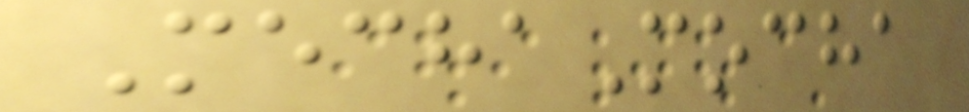MechaMocha
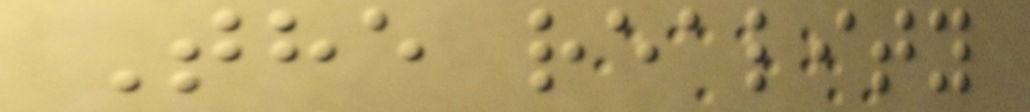The reality
